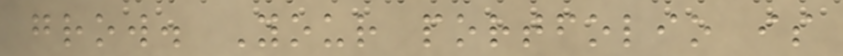grow. Your portfolio is
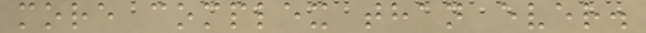more complex than ever.
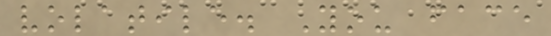volatile. You face
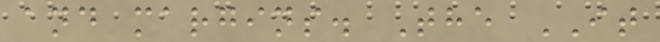and margins. The IT
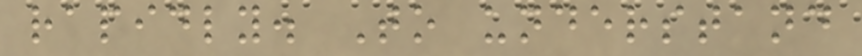rapidly. To understand
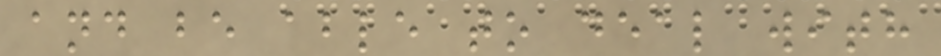and be able to deal with
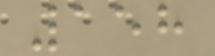158
